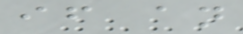if an
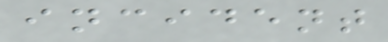incident
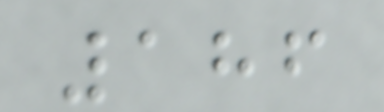186
